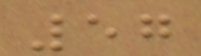57
